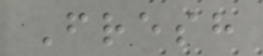Fresh
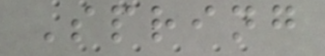Spring
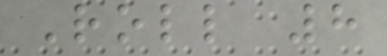Roll 8
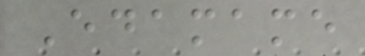Edamame
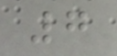7
